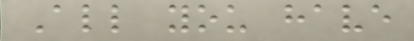All you have
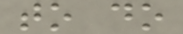to do
